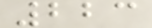223
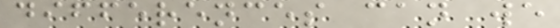differences can we
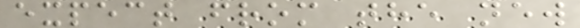expect from the new
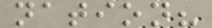nation?
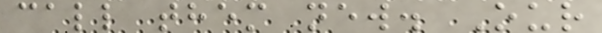call them new. Our
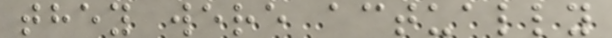they were actually
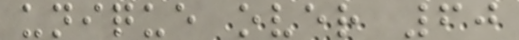unique over 60
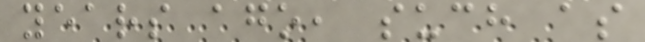years ago, such as
